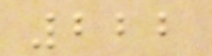222
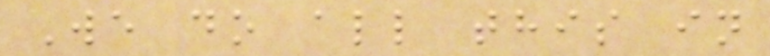We do all this in
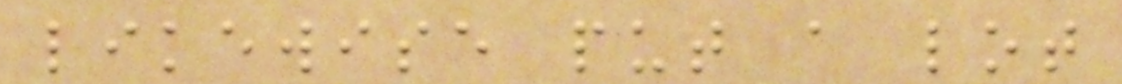likewise put a lot
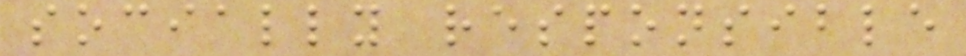socially responsible
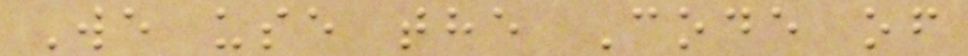We use the Code of
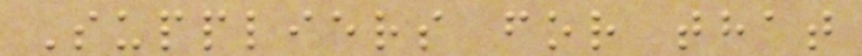Suppliers for that
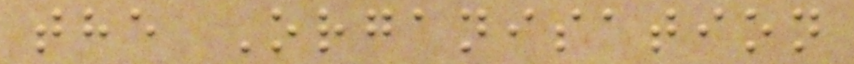the Organisation
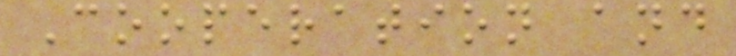Cooperation and
